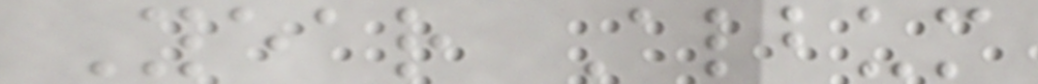Year Album
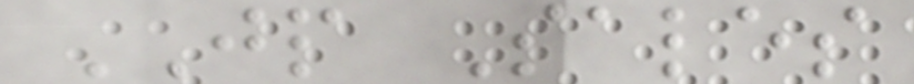JP Sales
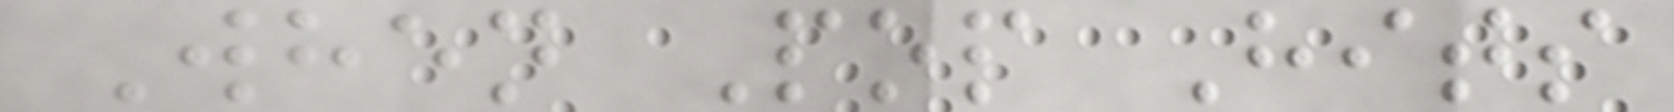When Pop Hits
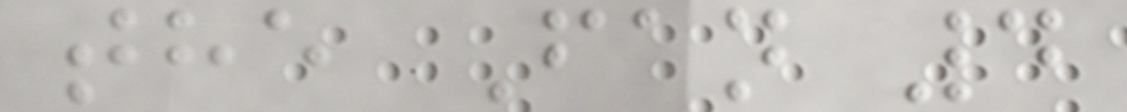the Fan 4
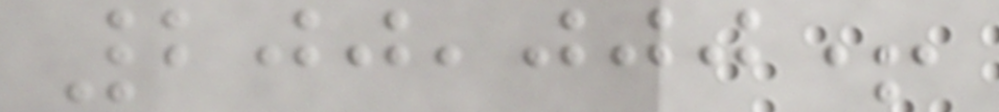200,000+
